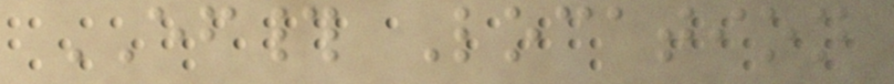EF# Location
